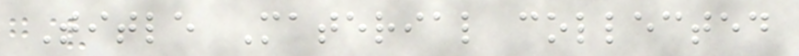Title Material collected
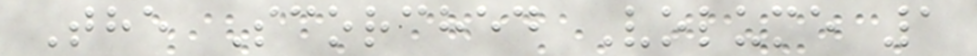The Scorched Volume 1
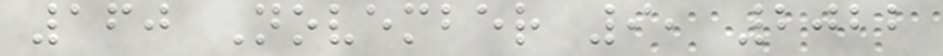160 November 9, 2022
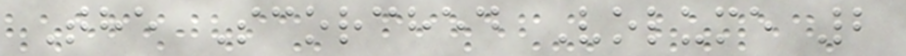The Scorched Volume 2
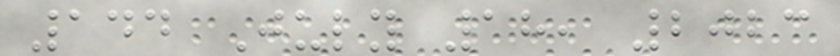144 July 18, 2023
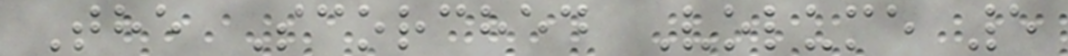The Scorched Volume 5
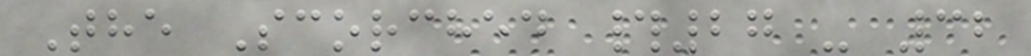The Scorched #27 - 32
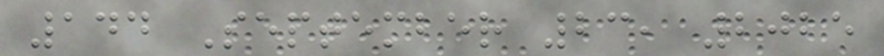144 September 23, 2025
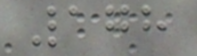178
